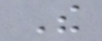The
